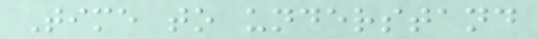Time to understand
